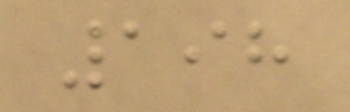198
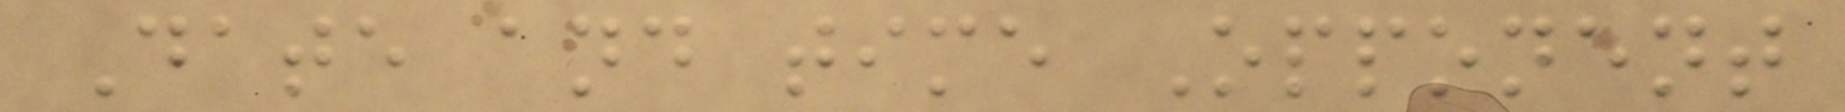Date and time Opponent
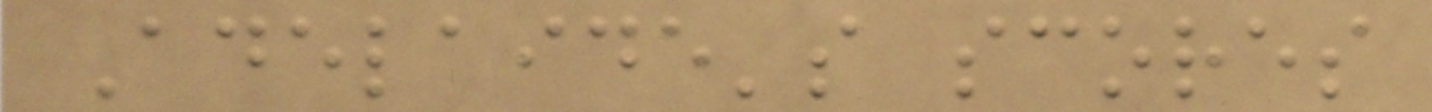Adelaide's scores
